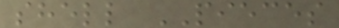shell PIECES
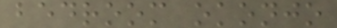bedroom okonjo
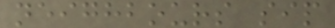neighbours sip
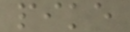pike
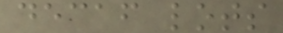decaf lots
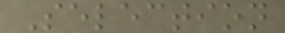Selection
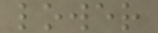lower
